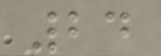24
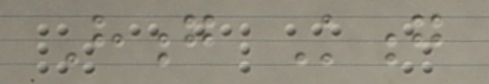Hong Kong
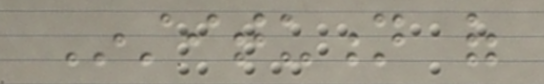Institution of
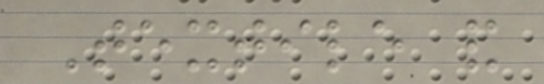Textile and
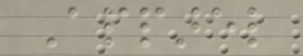Apparel
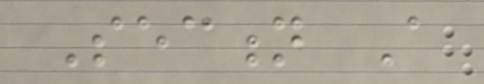Section A
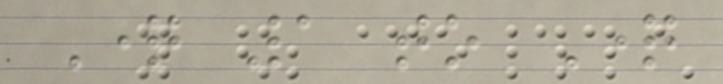Question 1 to Question
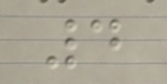4
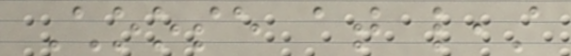Choose at least
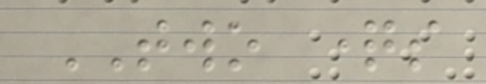TWO questions
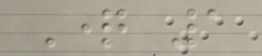Question 1
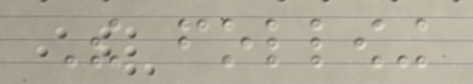The following
